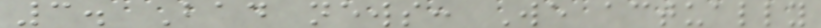3. Bad news: We actually
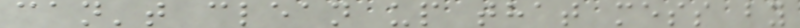can't clean up that mess by
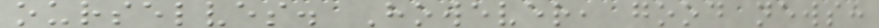ourselves. However, good news:
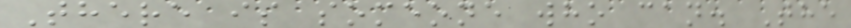There is someone who can. The
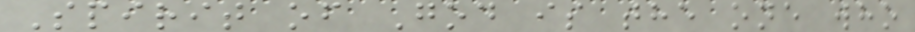Spirit of God is the one who
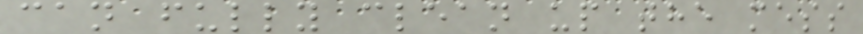can fully clean up the mess
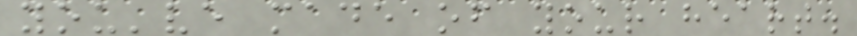you've made of your heart.
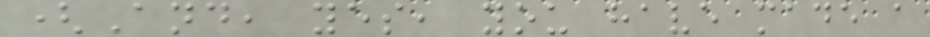(And, yes, you have made a
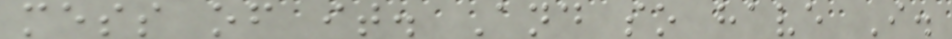mess of it. And so have I.
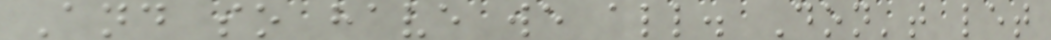And so have we all. Don't let
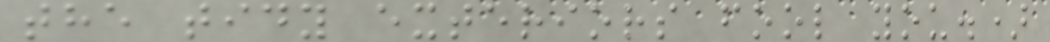the tidy exteriors fool you.)
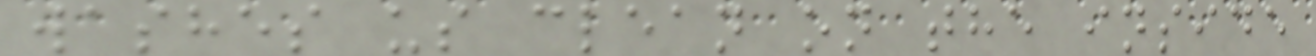washes us clean on the inside
